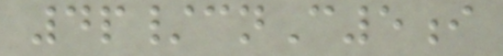4p/cnC5i
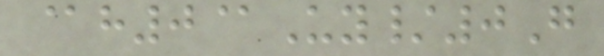@h0@Uy/0G
